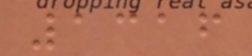1316
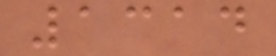1314
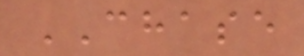CHASE
